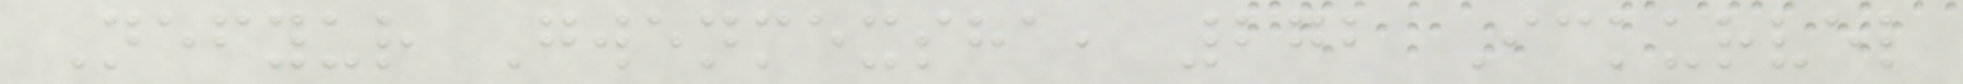Nefyur Gwenmexsha, 272 Ickurvel
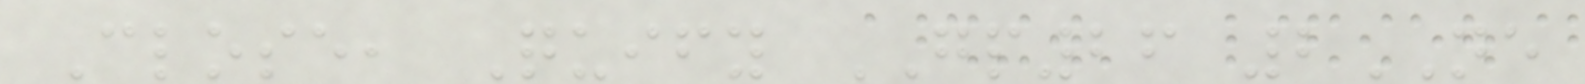Close, Quify GP26 2NE
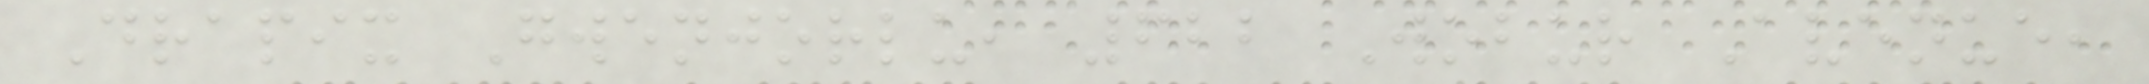Drapix Gwenjorlu, 622 Wobur Avenue,
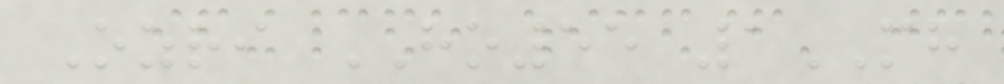Ozri HO55 1MH
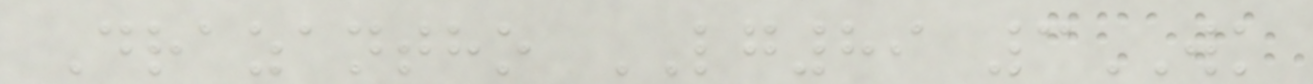Drazantho LG89 3WK
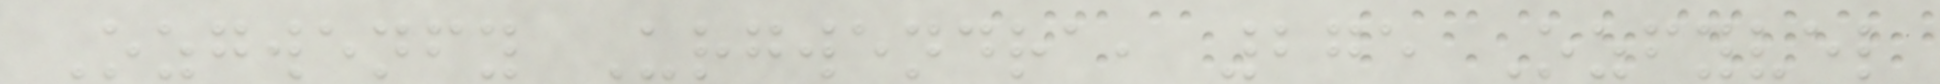Ozgwenfy Urgwendra, 275 Ozfyvel
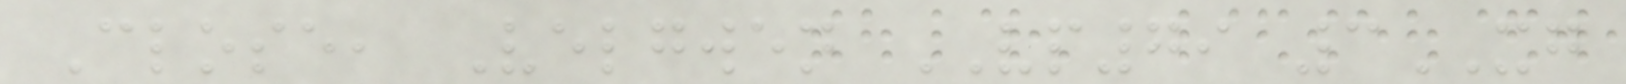Close, Velgwen VP79 3XG
